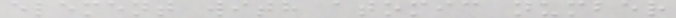element with atomic number
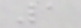1
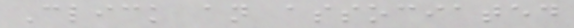Click an associated
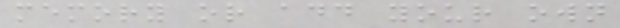memory or add your own
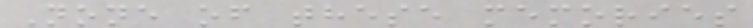None of these memories
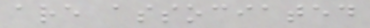are associated
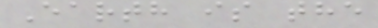Earth is the
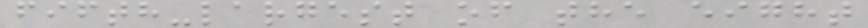fifth-largest of the eight
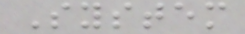System
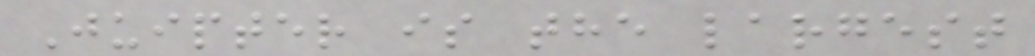Juipter is the largest
